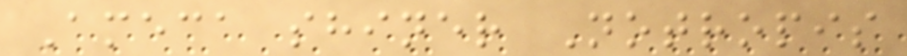Ameca shiner Notropis
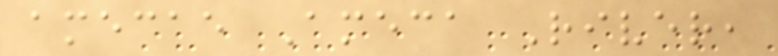amecae Ameca River,
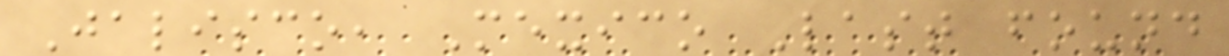Jalisco, Mexico Last found
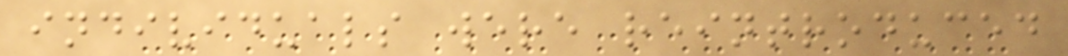individuals were reintroduced
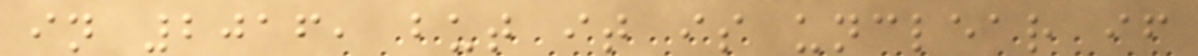in 2016, but it is unclear if
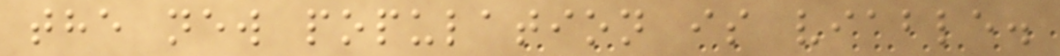the new population is viable.
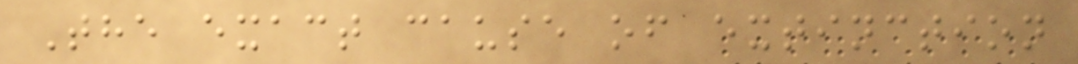The exact cause of extinction
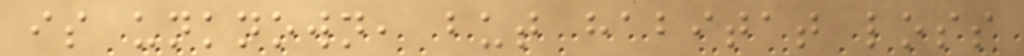is unknown, but habitat loss
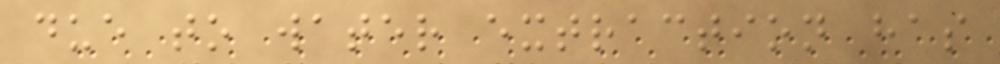due to water extraction has
